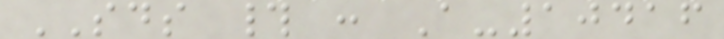SDS # : A-10416
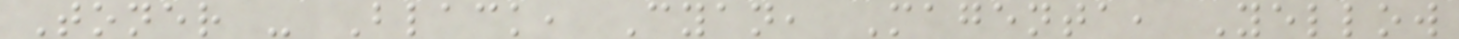Toner - Black, Cyan, Magenta, Yellow
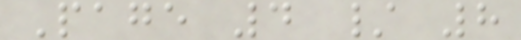Page 4 / 8
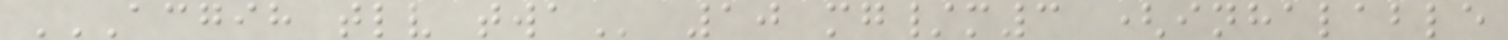ACGIH TLV TWA 10 mg/m3 (inhalable
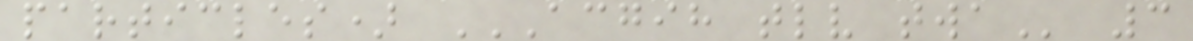particles) ACGIH TLV TWA 3
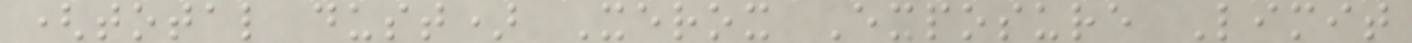(total dust) Xerox Exposure Limit
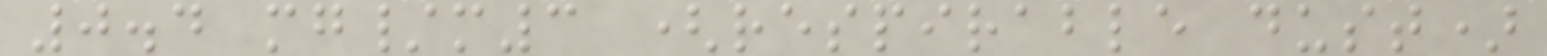0.4 mg/m3 (respirable dust)
